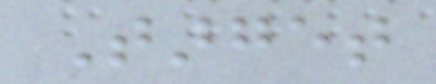Target
